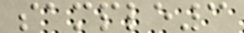sample3
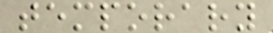temporary
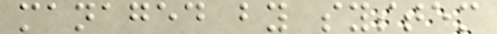managed by system
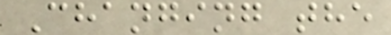Changing the
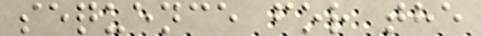sequence for the
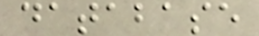database
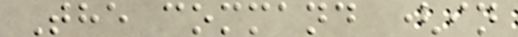The command (in
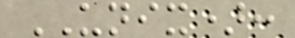UNIX):
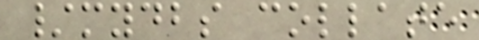/mydbs collate
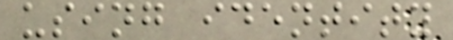using identity
